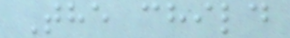The child
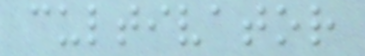cultivator
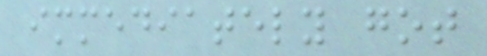immediately got
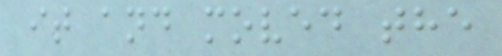it and moved the
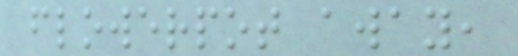flowerpot away,
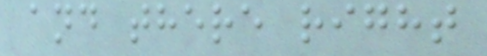and there right
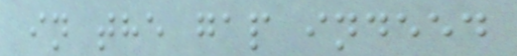in the gap indeed
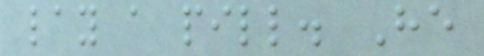lay a pill. He
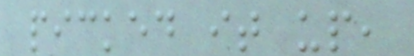picked it up,
